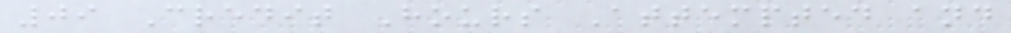09 Credit Hours Attempted and
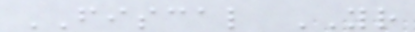FISCAL YR
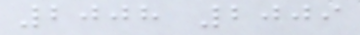2008 2009
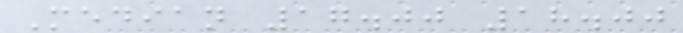Median 17.00 18.00
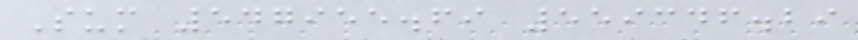Sum 547955.69 559346.29
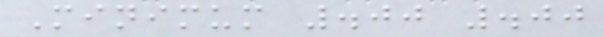Minimum .00 .00
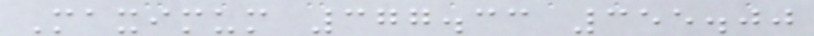Maximum 377.33 355.00
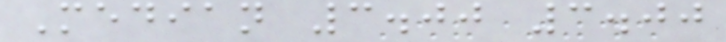Median 3.00 3.00
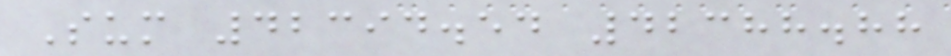Sum 42394.54 42388.88
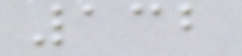132
